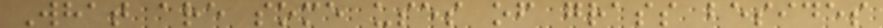What are some uses of grass besides
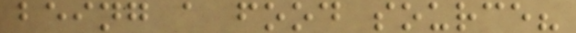being a food source?
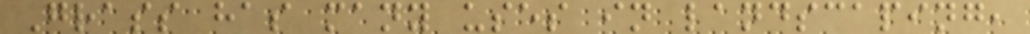Grass has many uses in landscaping,
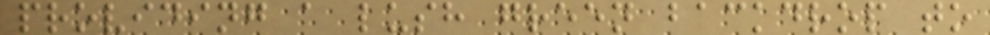providing a lush green backdrop to
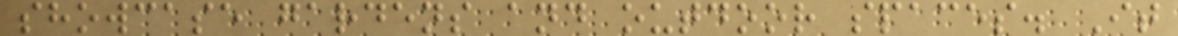showcase gardens and outdoor spaces. It
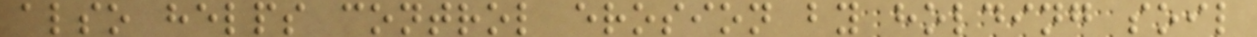also helps control erosion by holding soil
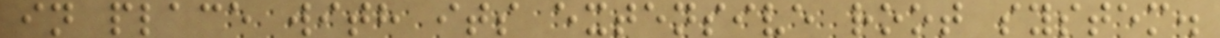in place with its extensive root system.
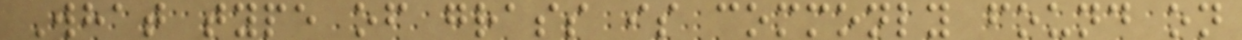What type of grass is commonly found on
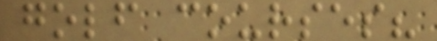golf courses?
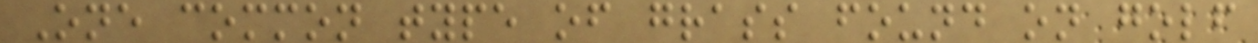One common type of grass found on golf
